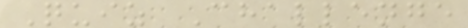Quiz Challenge
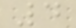4
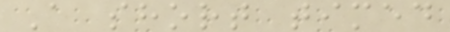A short timed
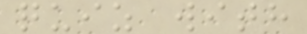quiz with
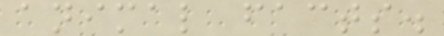animal facts.
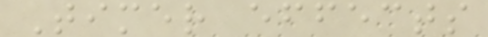Timer effects
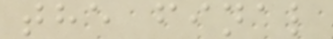the final
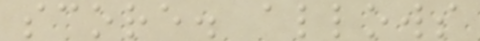score. allows
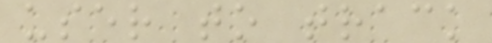user to track
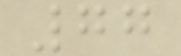77
